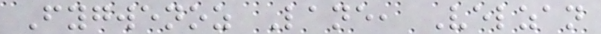Fygwenoz Lane, Velzan
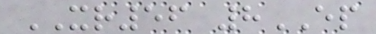XR56 8EP
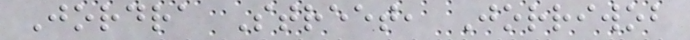Jordra Street, Jorriwob
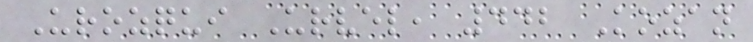Urozqui Urvel, 442 Kozan
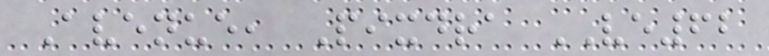Avenue, Pixdra VE62
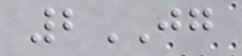2JG
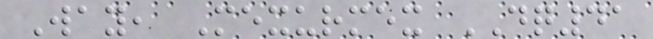Way, Mexurmex DQ41
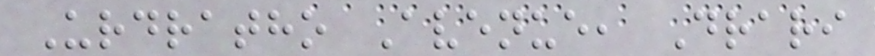Urdratho Avenue, Drari
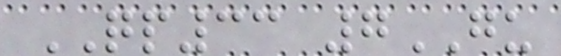QP33 7GU
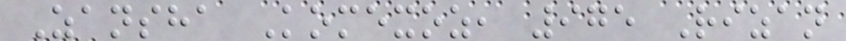Zansha Komexoz, 975 Rizan
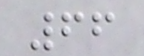66
